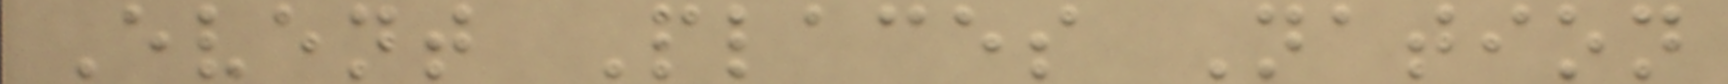Event Places Nation
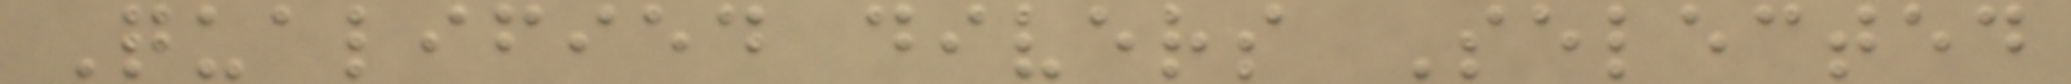Qualified divers Selected
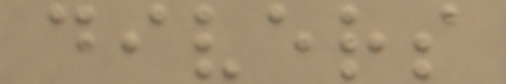divers
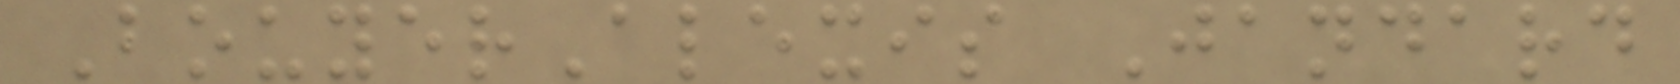BouyerAlexis Jandard
